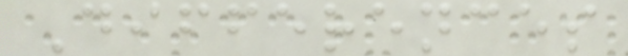Differences
